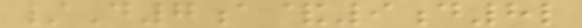/D7a&9d8l
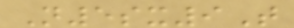N5sx9T
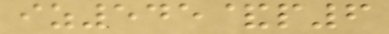iz545&p6
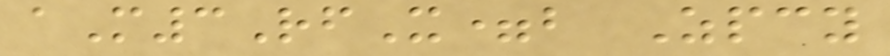aM3RfX=b Zpcy
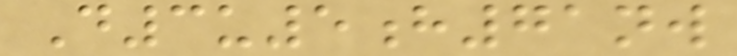D3u5h71nw
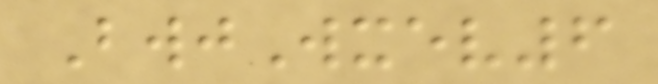BwjWxev6
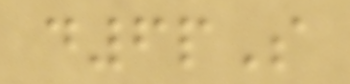d6pS
